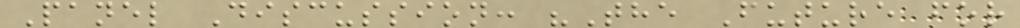Panel Discussion: "The Future for
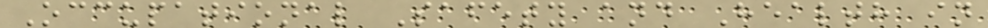Occupational Safety and Health in
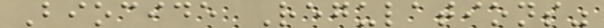Biocide Regulations"
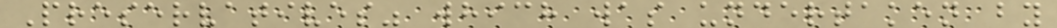Preservatives" which was undertaken by
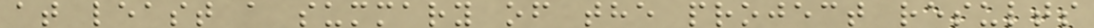at least a summary of the project results
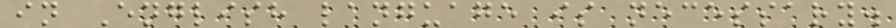in English language is necessary.
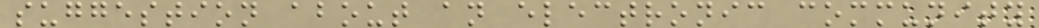suggestion about an electronic community
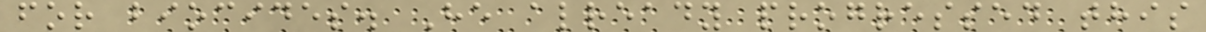for biocides. He already progressed this
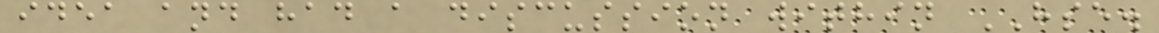idea and had a discussion within HSE.
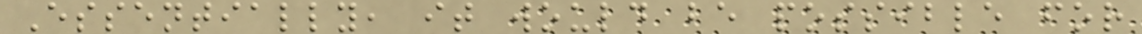Essentially, it would be possible for
